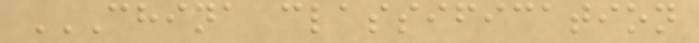CHINA CLASSIFICATION
